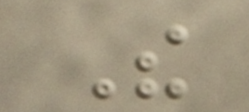The
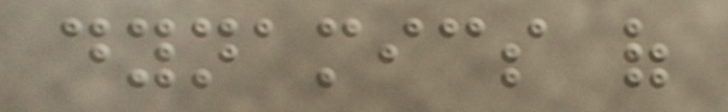dynamics of
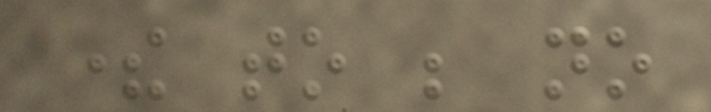there to be no
